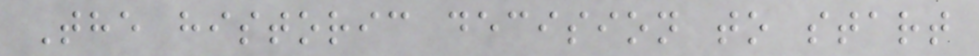The historic decision to start
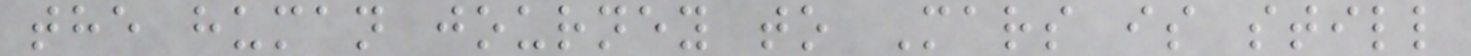the human journey to Mars is still
